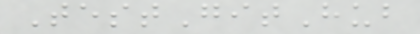TestGitHub
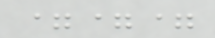===
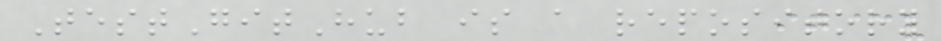TestGitHub is a repository
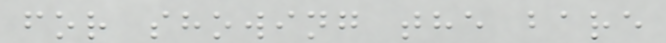for showing the bare
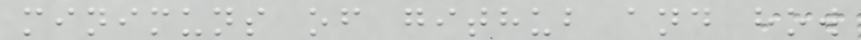minimuns of github and how
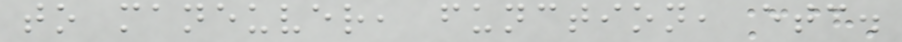to maneuver, function, etc.
